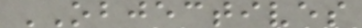OBJECTIVES
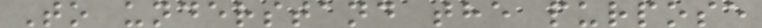To understand the purpose
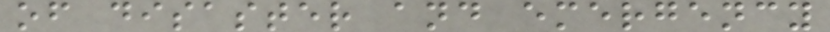of disaster and emergency
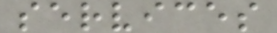services
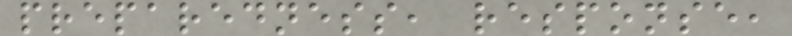preparedness, response,
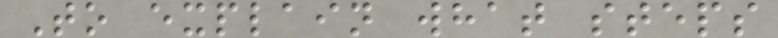To explain what steps
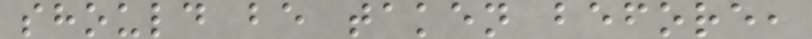should be taken before,
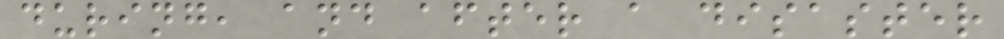during, and after a disaster
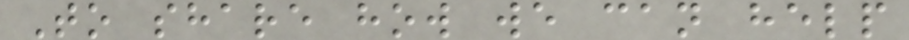To share how we can help
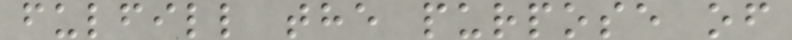fulfill the purpose of
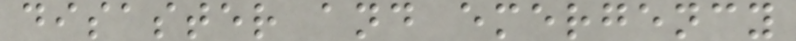disaster and emergency
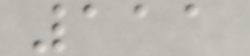111
